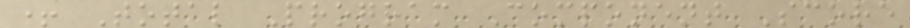+ Total Program Component Score
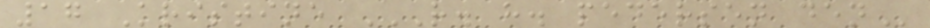17 Kristine R. H. PEDERSEN DEN
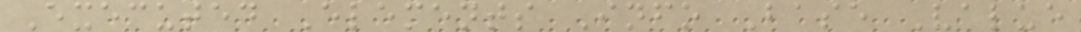Executed Elements Info Base Value
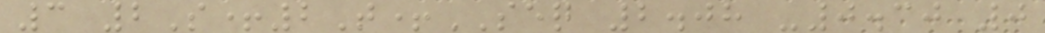3 2S+2T+SEQ 2.08 -0.30 0
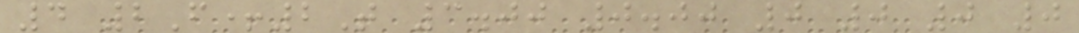4 2F+2T 3.00 0.00 0 0 0 0
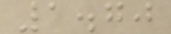1.70
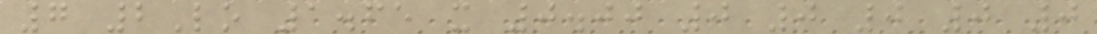7 2Lo 1.65 x 0.00 0 0 0 0 0
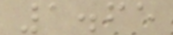1.65
